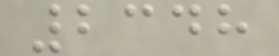2348
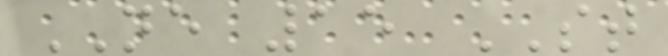NE 15 ST
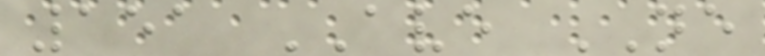151 AVE NE
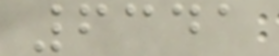6341
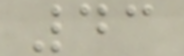43
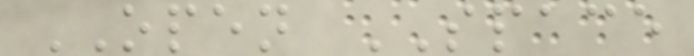OPEN SPACE
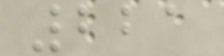221
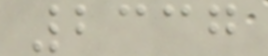2337
